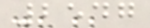2547
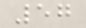57
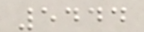5444
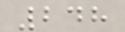248
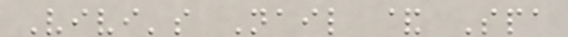Vivi's Nail & Spa
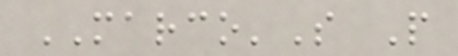MARCO'S P
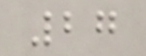27
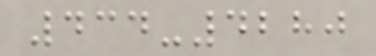434-4280
